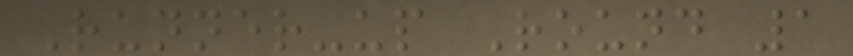Runner-up Round 1
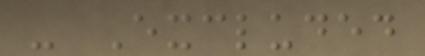- Excluded
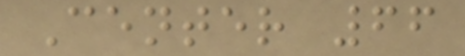Center 66
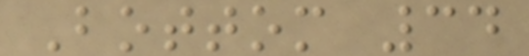Bottom 34
